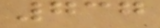737
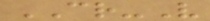CR-V
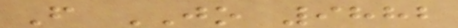F JO 9882
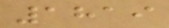1819
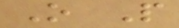O P
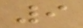9
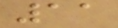11
